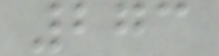273
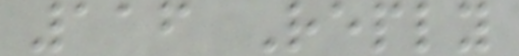116 Reply
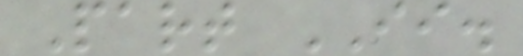Part II.
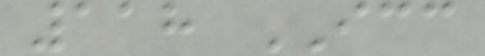118 ICC
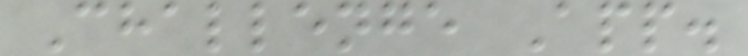Challenge App.
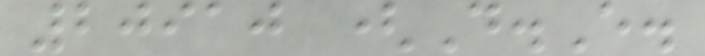20910 (D.E.
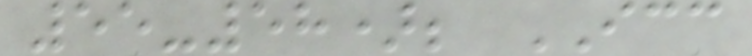55-58); ICC
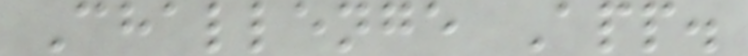Challenge App.
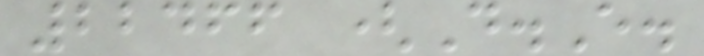22466 (D.E.
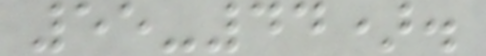55-44).
